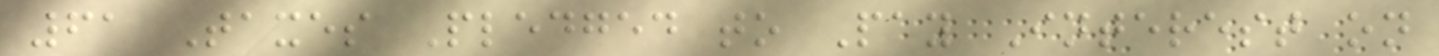61 Taxes Pledged to Pay Interest on
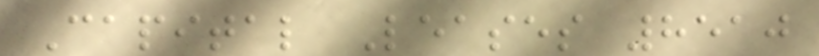Capital Leases 8510
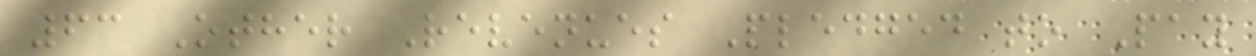63 Other Revenues Pledged to Pay
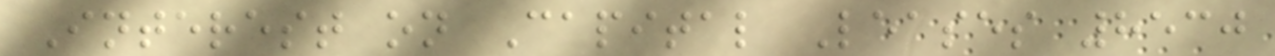Interest on Capital Leases 8530
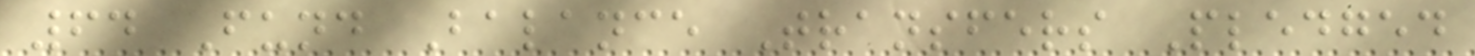64 Fund Balance Transfers Pledged
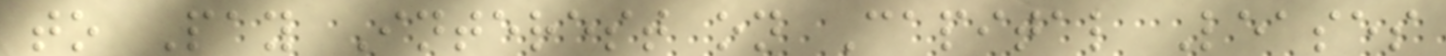to Pay Interest on Capital Leases
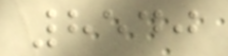8540
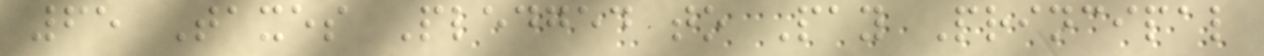65 Taxes Pledged to Pay Principal
